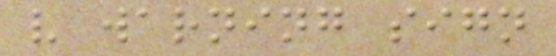v warning sign
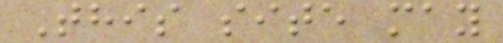This site may
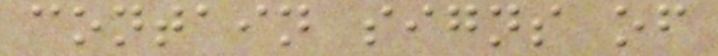contain signs of
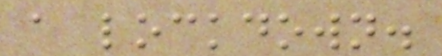a lockdown.
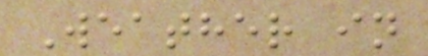Weather in
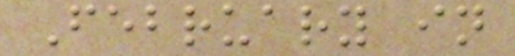February in
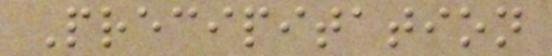Precipitation
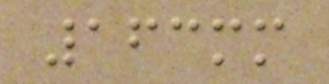163mm
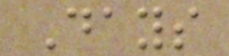Days
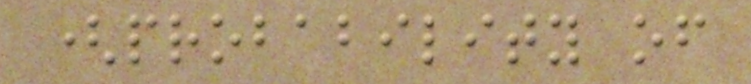(probability of
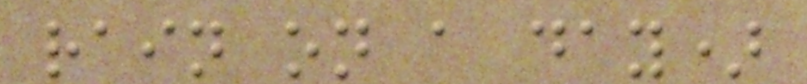rain on a day)
